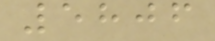5806
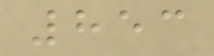853
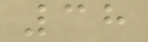38
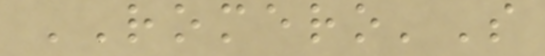ROMERO'S
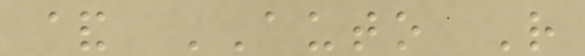& AUTO R
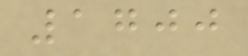1700
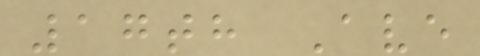17th Ave
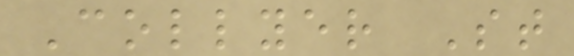Collyer St
